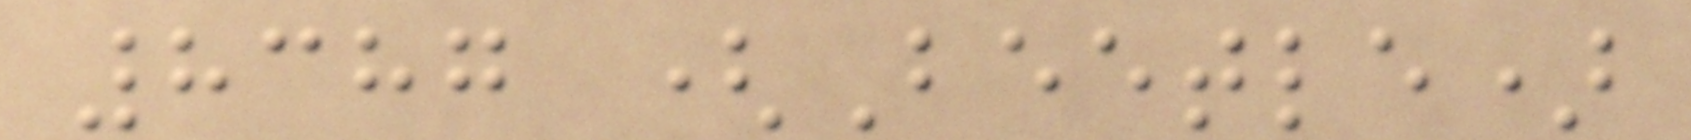8387 (Beetle)
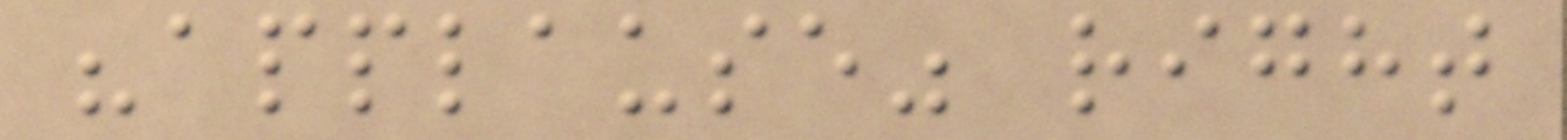"applause" right
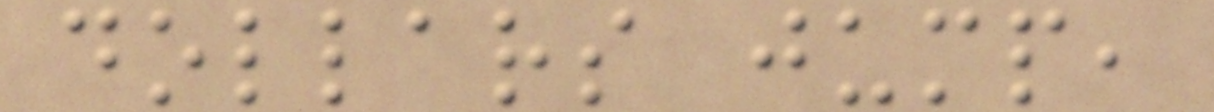dollars jump,
